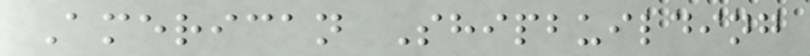American Shipbuilding
